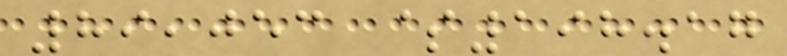89,053 $198.17
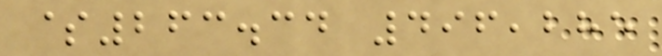$263.34 496,285
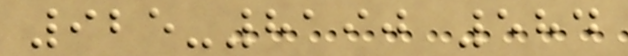925-8190 584
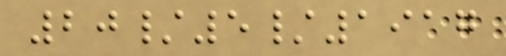20/5/1917
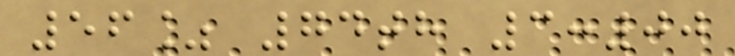56% 74th 3:00
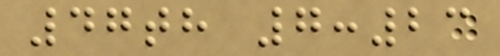47th 7:23
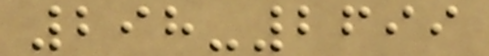298-2699
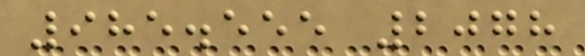985.555 2078
